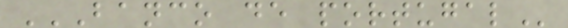BANCO DE PORTUGAL
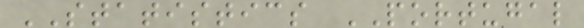STATISTICS PORTUGAL
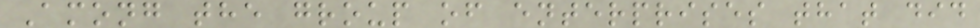Among the group of enterprises that did
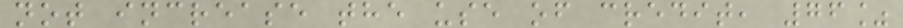not increase the use of credit, 76%
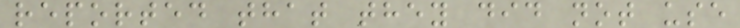reported that they did not use
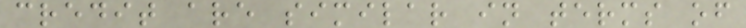credit are similar in terms of
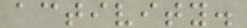activity.
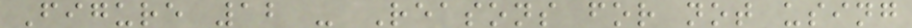Figure 12 - Reasons for not using
